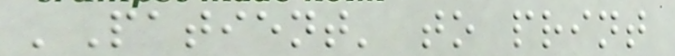'Patient' to print
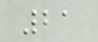21
